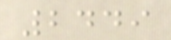2449
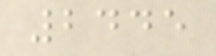2445
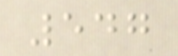547
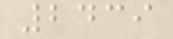2439
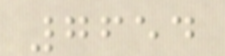7654
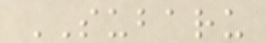SUBARU
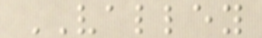VALLEY
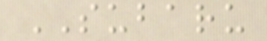SUBARU
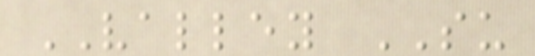VALLEY SU
